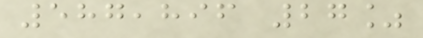587,896 27%
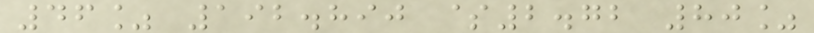46% 192.890 $2.72 80%
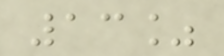13%
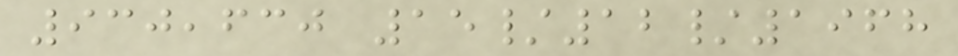930,630 15/12/1968
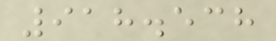918.538
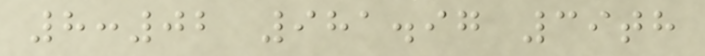8:02 981.97 39th
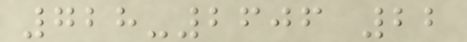728-2606 22
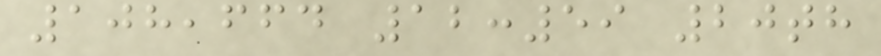108,664 12:59 20th
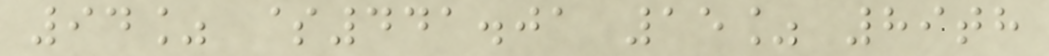94% $441.01 15% 89th
